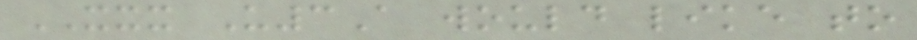XXX U3A would like to
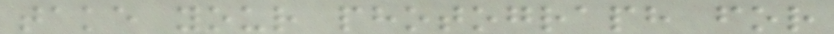take your photograph for
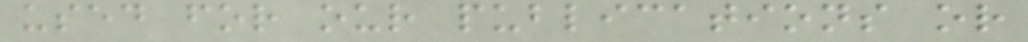used for our publications or
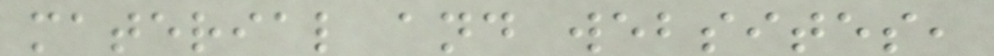material and websites,
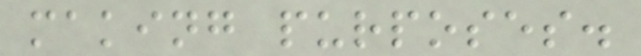making purposes.
